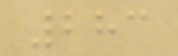283
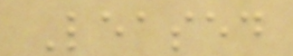Leased
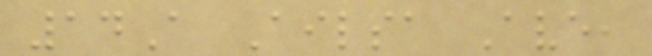14A Ailsa Ave,
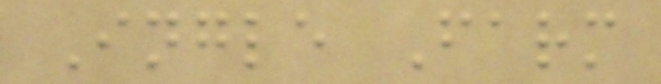Ingle Farm
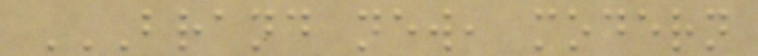BRAND NEW, MODERN
